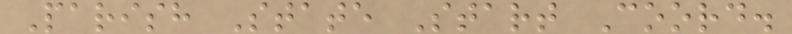Parish State Start Coord.
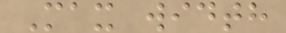Max width
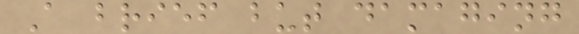A brief but damaging
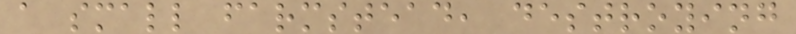a small farmstead, destroying
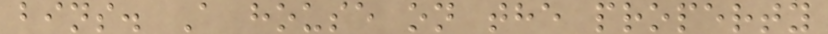bins. A house on the property
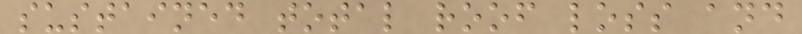sustained total roof loss and
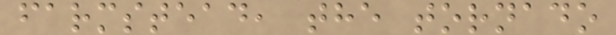farmstead, the tornado
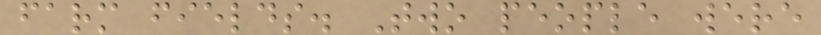farm fields. Two people were
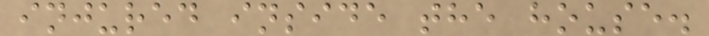injured inside the house.
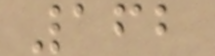162
